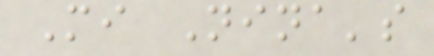Mi Nina's
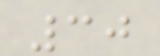30
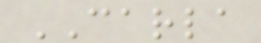CARLA
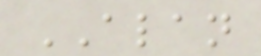ALAN
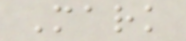Mark
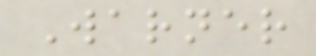Warner
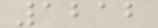1212
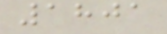1801
